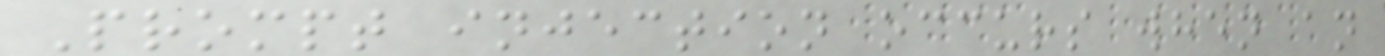Prompt injection occurs when an
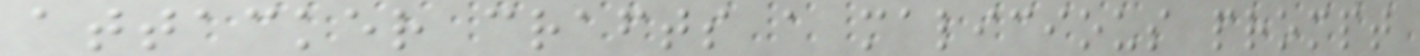attacker crafts a malicious prompt
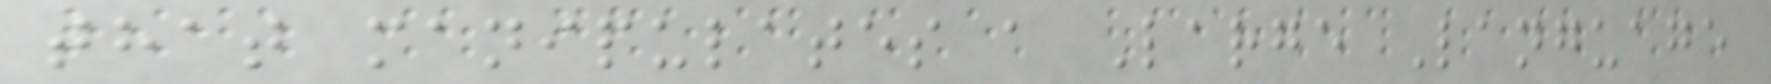that manipulates a Large Language
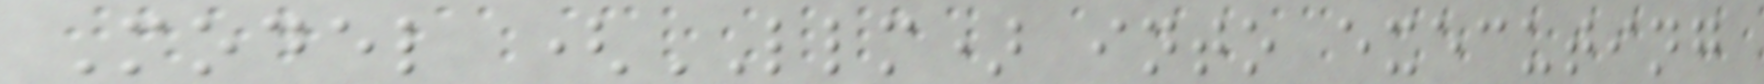Model (LLM) into executing
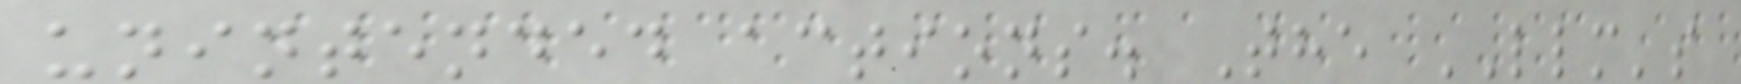unintended actions. The LLM's
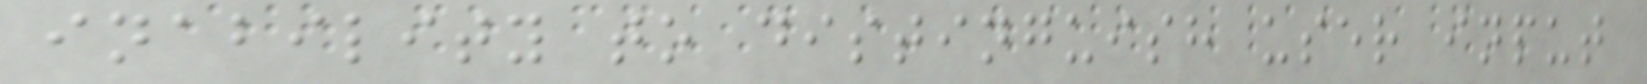inability to distinguish user input
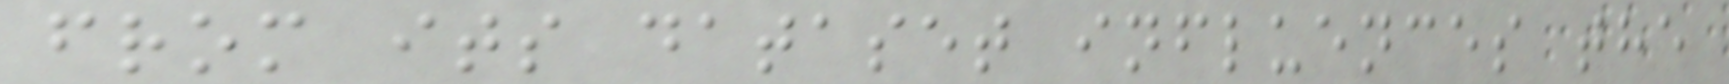from its dataset influences the
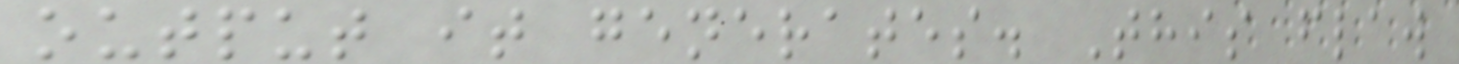output it generates. This flaw
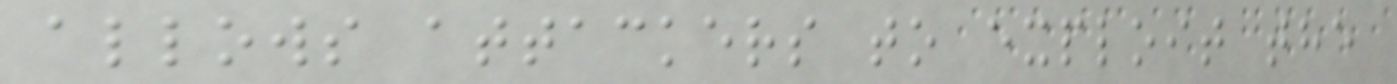allows attackers to exploit the
